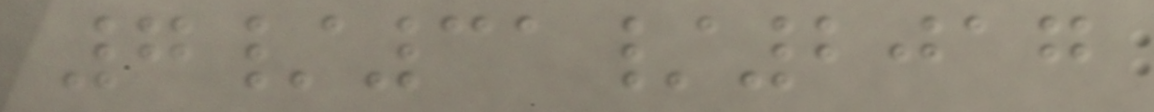7/31/2017
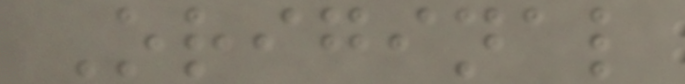Original
